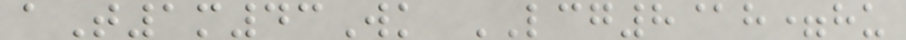aT1m43Wk LCG8@h=hu
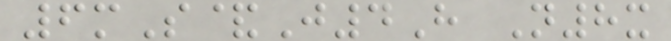6mS&J4H N8x
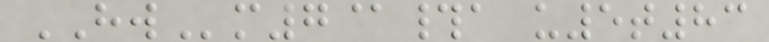HWm7@#a u5t83
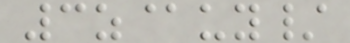3z@uy/
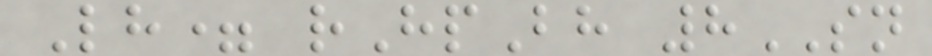Lh= rHpBh 8SN
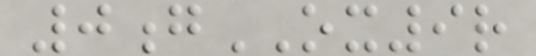0gOX9r
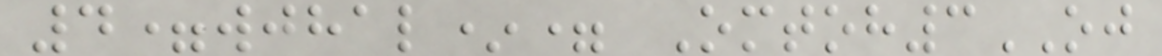4=wjhal*= Omtoh3OJ
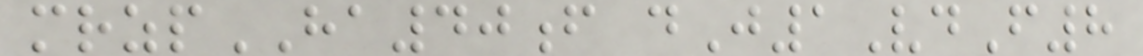mrzpHA40f dJ1VdF8
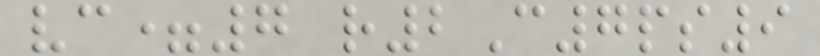vc=7 r2C7ps9
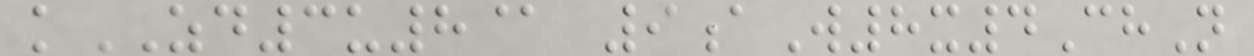kZD3u8@ 9aW8x4ChN
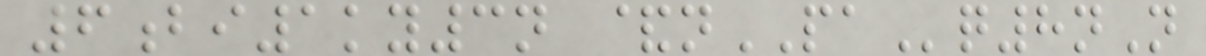6bi1ky3n &nPAq8nN
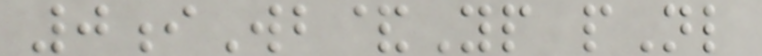0iWb&Yp pNl
